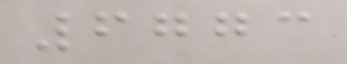6773
